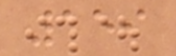159
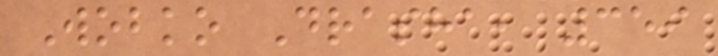Wobko Drasha, 359
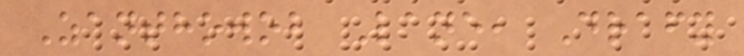Zanthowob Lane, Drafy
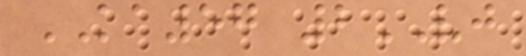KA57 2VJ
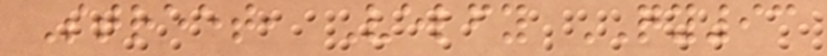Street, Velfy QY93
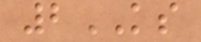2KS
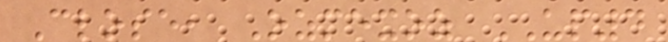Close, Ozmexoz UP4
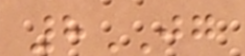8JG
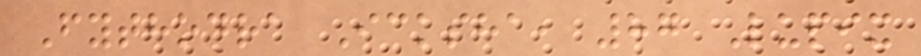Fythodra Icksha, 87 Lupix
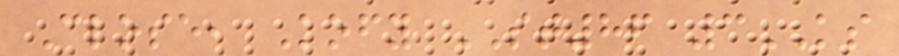Close, Kofy ST86 3KS
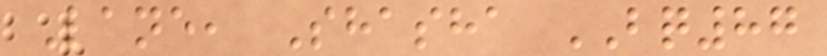Lane, Shasha BQ87
